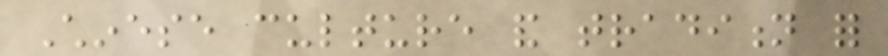Chinese culture and tradition for
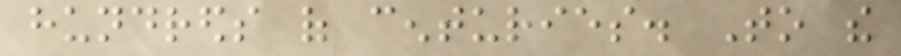hundreds of centuries. To the
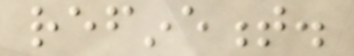refinement.
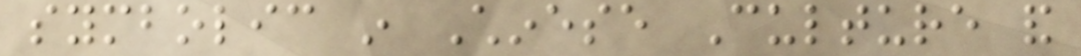symbolic in Chinese Culture and
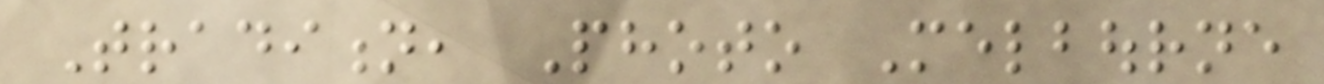Tradition, Photo Melbourne
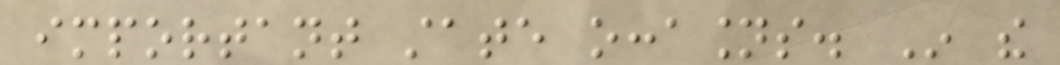important state occasions. In the
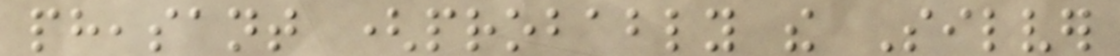pheasant (probably the Silver
